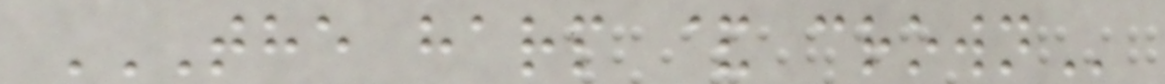THE HARP & CROWN
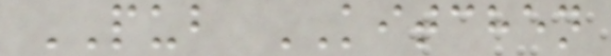PUB KITCHEN
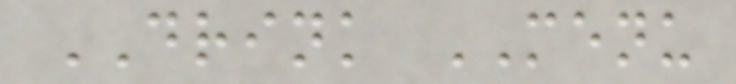DRINK MENU
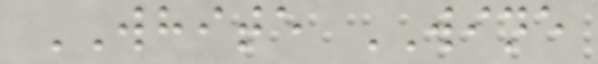WHITE WINE
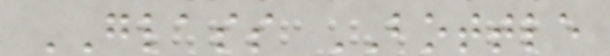GLASS BOTTLE
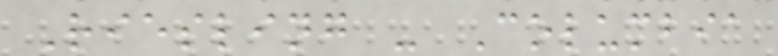Riesling - Columbia
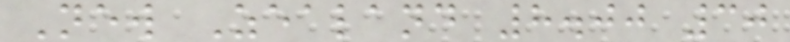New Zealand 8.00 30
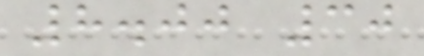8.00 30
